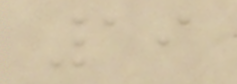19
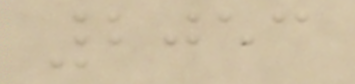2053
